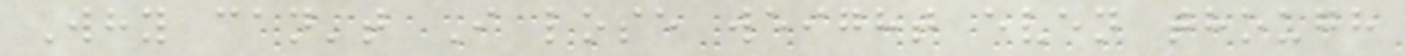Why can't I lose weight even though
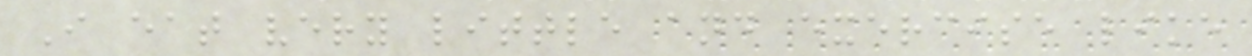I eat very little and exercise like
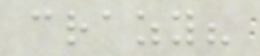crazy?
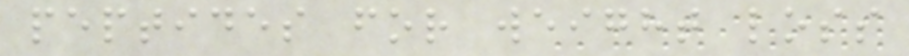peptides for weight loss
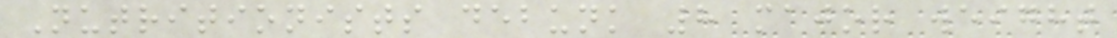Nutritionists debunk 8 major weight
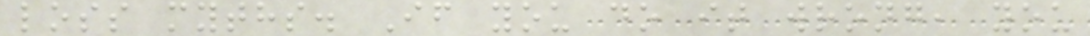loss myths. If you do it wrong, you
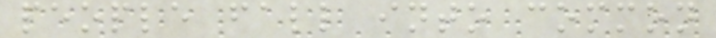people fall into common
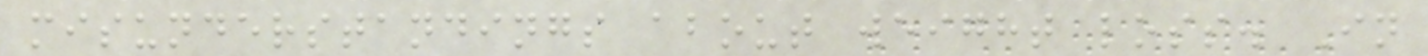misunderstandings about weight loss. In
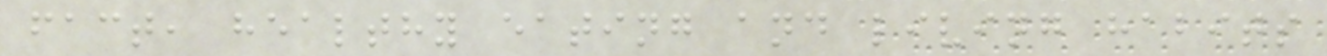fact, healthy eating and living habits
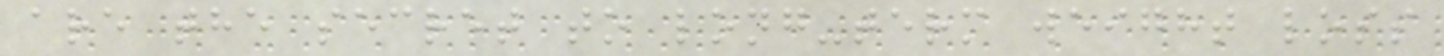are the secret to long-term weight loss
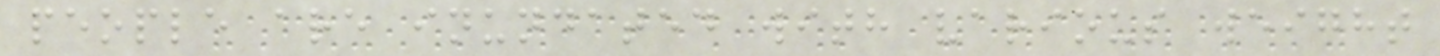people are inundated with various weight
